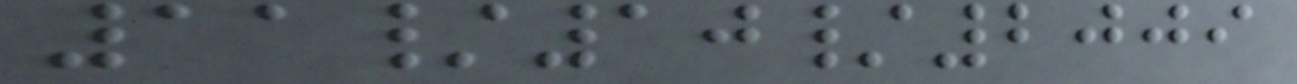11/10/2009
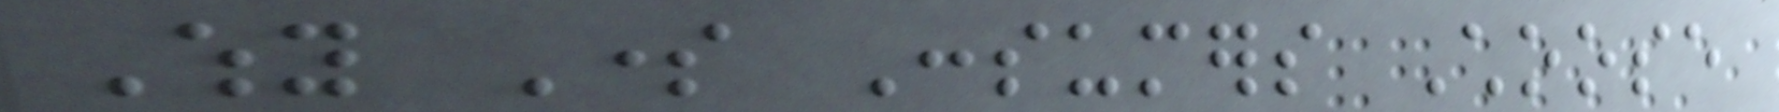Why Some Consumers Choose
